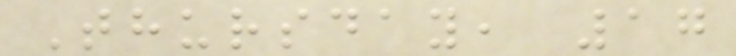Thursday, 17
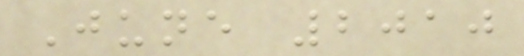June 2010
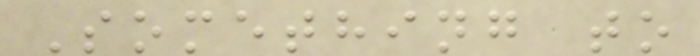Something to
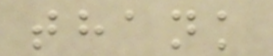thank
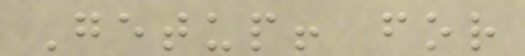Getup! for
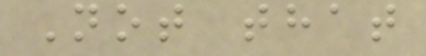Not that
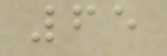65
